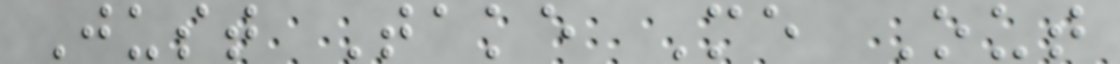Just Take Me Out
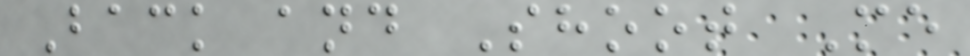Back and Shoot Me
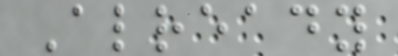Already
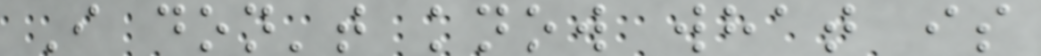I don't know what is
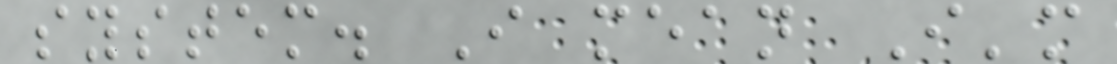system. I mean I'm
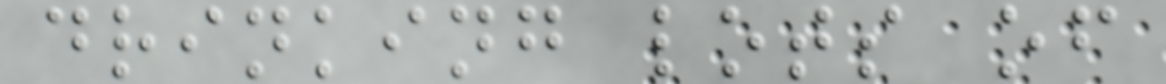drinking lots of
